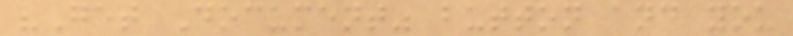"Get Document" button and you
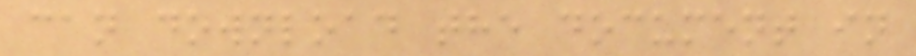can download the document in
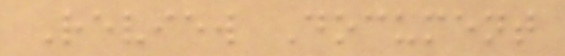Review Document
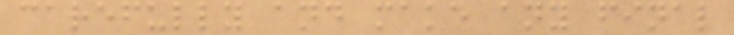carefully and make any final
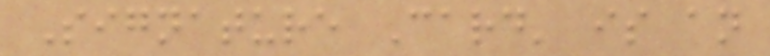Signature Card' is an
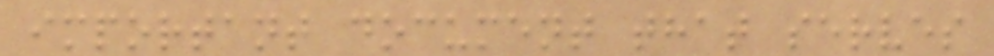important document that serves
